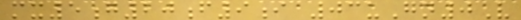mx5g20f9i 03uGn0V
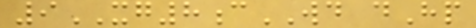9XG8cWD dHp
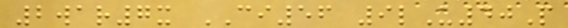2war7x CI56 9lU40P
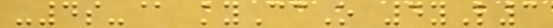-4s-@ kyCcO 4yL3
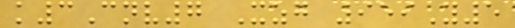k3Cnv7 Xzg 959Y5
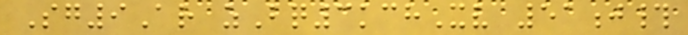Sg9Ar zBq3kchXv 51j#
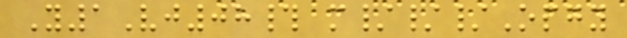Y1Vj08# m///Opgy
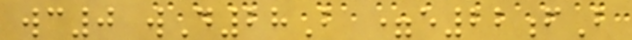wc0 wD28B =e22fB
